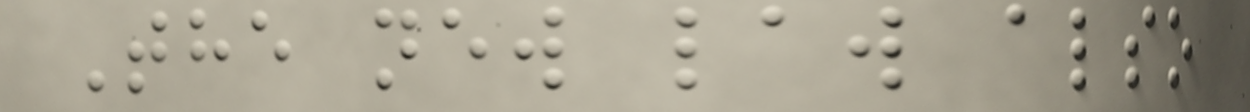The new law also
